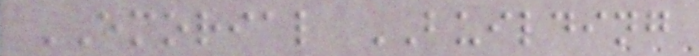EMORIAL BUILDING
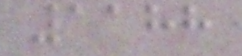1188
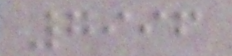7996
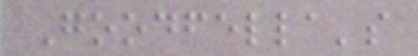Goodfella's
